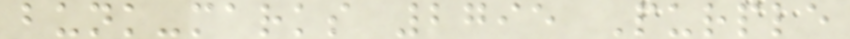bunk-marks 2795 Purple
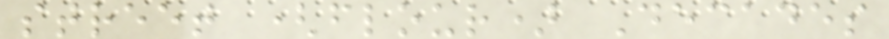street (flour) Decades
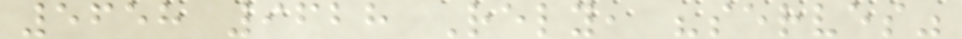5658 9628 Rely, "serves"
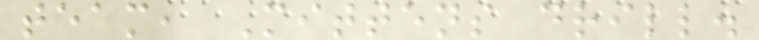team, Mittens drill.
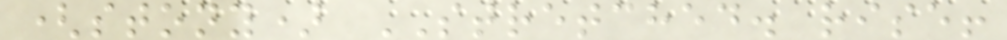(stony) STRETCHED. rise!
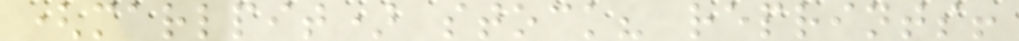(marlpit) stock? reprints!
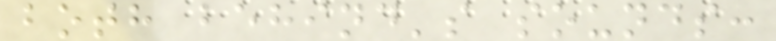both behind's sounds:
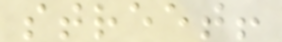street!
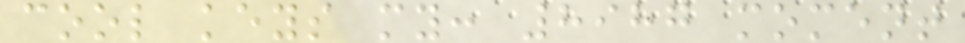cool keys my: 8987 moment
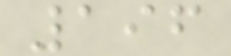196
